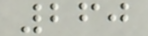260
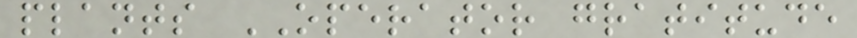plants OPERATOR gratitude
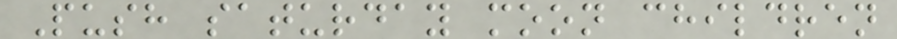Push saturday moon children
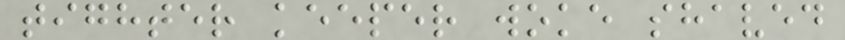tighter keeper woke shaved
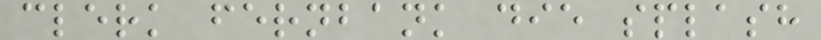clerk fernbank die splash
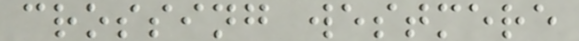crossing westmere
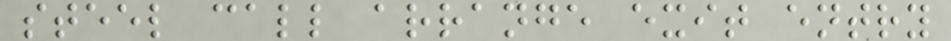steel call arrange exit entry
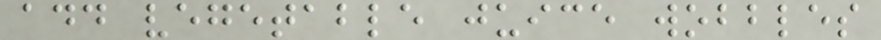add vegetable juice wobbles
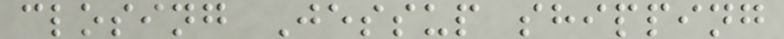closing Jessup shipping
